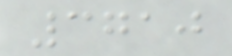3710
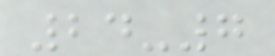24-7
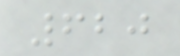620
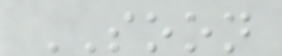SOON
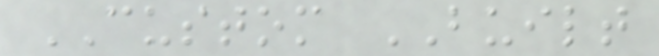CUSTOM BUILT
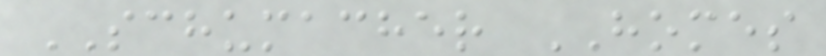SCHUMACHER HOMES
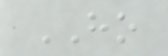HO
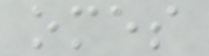omes
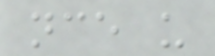nce u
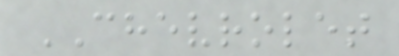CHEVROLET
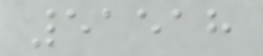51518
